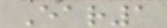Ear1
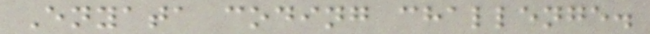Enyata coding challenge.
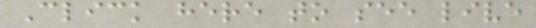Click here to see live
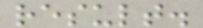result.
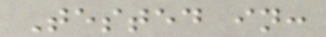Tested in:
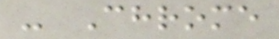- Chrome
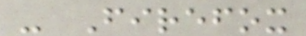- Firefox
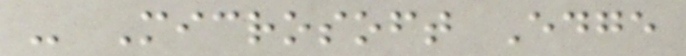- Microsoft Edge
